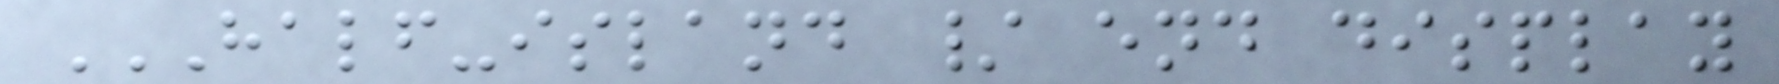HALF-ISLAND / END DISPLAY
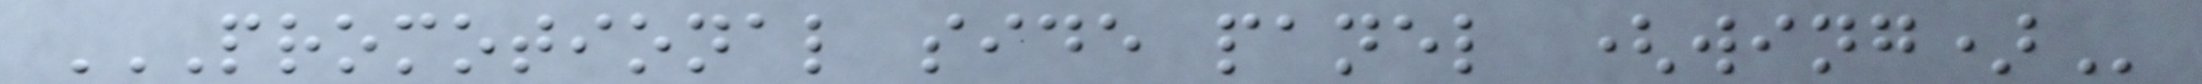PROMOTIONAL SIDE PANEL (WING)
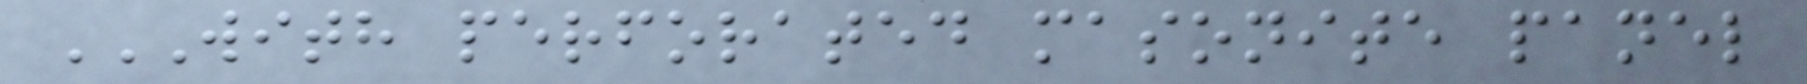WITH PERFORATED MASONITE PANEL
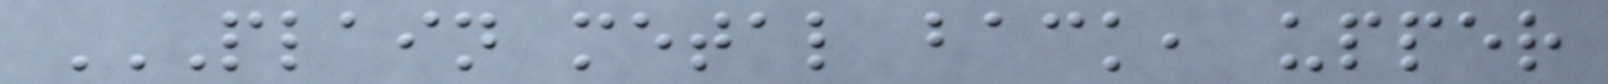PLAIN METAL BACK, UPPER
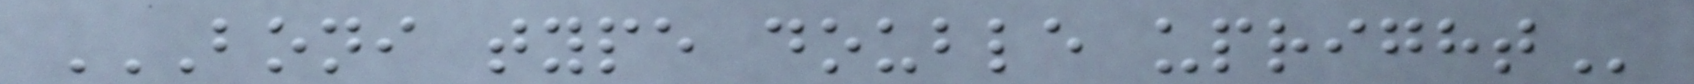BONI TYPE DOUBLE UPRIGHT
